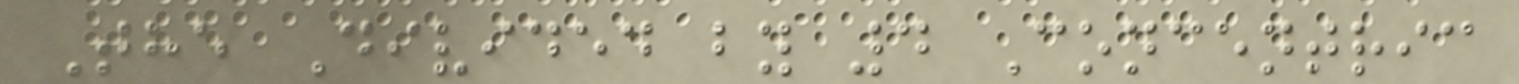The Divided by 4 Concentric
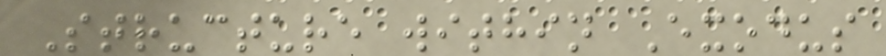Structure within Exodus
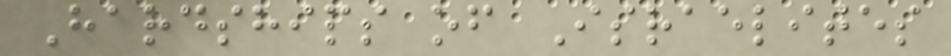Hardships of Israelites
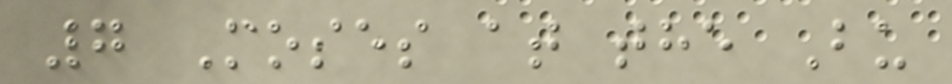7 Moses at the Bu
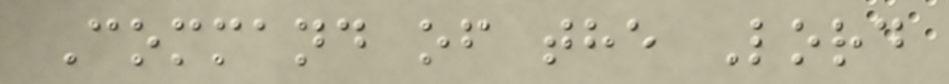Command of the Lord
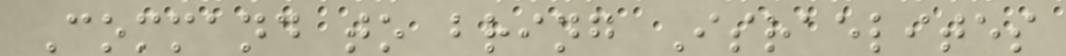Command to bring Israelites
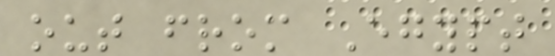out from Egypt
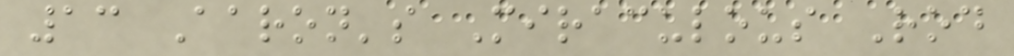13 Aaron's Miraculous Rod
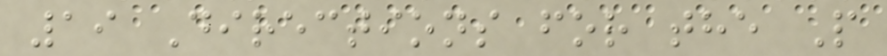19 Directions for the P
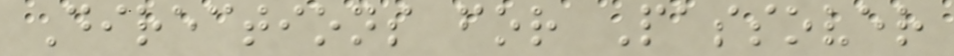Directions for Passover
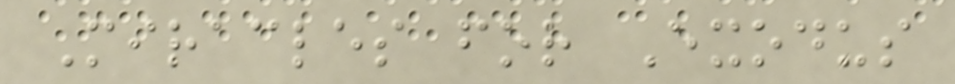Miracles for Exodus
